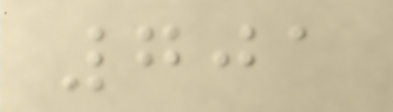701
